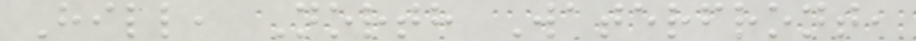Hill, North Waterfront,
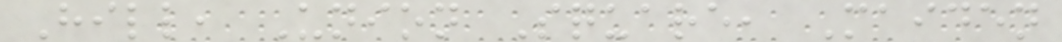Hill, Union Square, Maiden
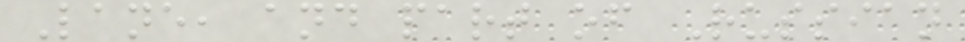Lane, and part of Russian
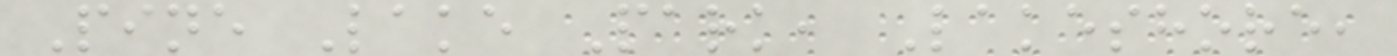Pine Lake Park, Lakeshore,
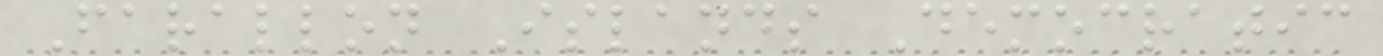Farallon Islands Democratic
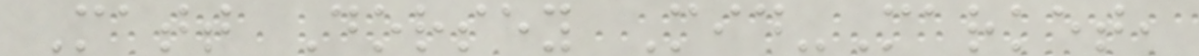Matt Dorsey Mid-Market,
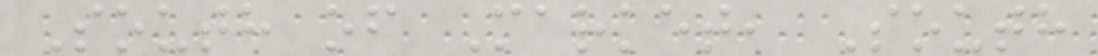South of Market, South
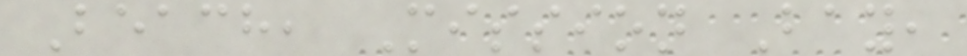Beach, Mission Bay,
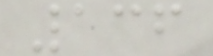136
